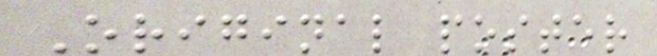Original poster
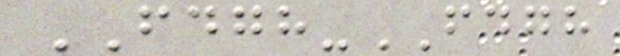FDGH-FDGH
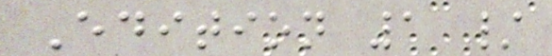Edition 1 /
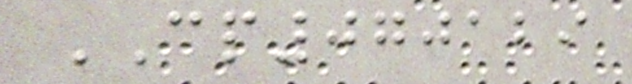CP070129
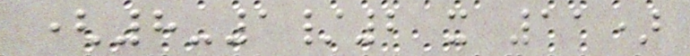(8-1/2 x 11)
